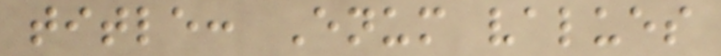title: Enum values
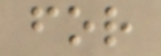for
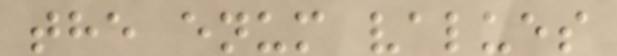the enum values
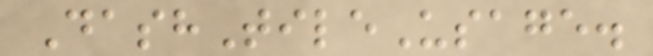DashTileUsage.
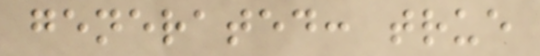generated: true
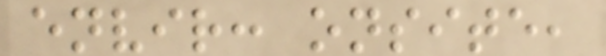envir: onsite,
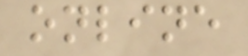online
